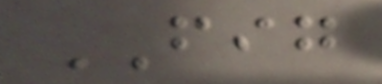FIG
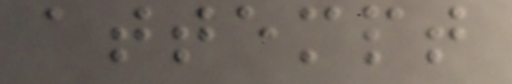attempt
